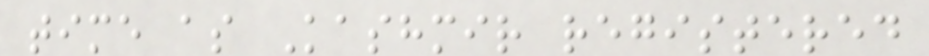time as Kashmir registered
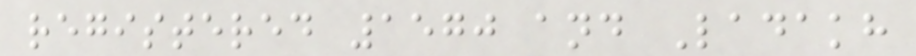registered 1570 and Ladakh
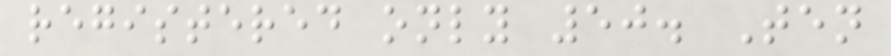registered only 50. Ten
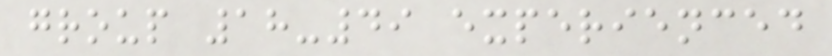group 18-49 experienced
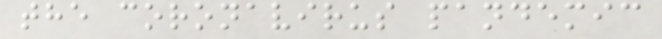the coronavirus pandemic
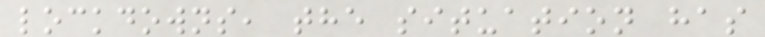lockdowns, the situation has
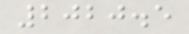2020.5
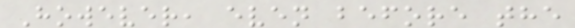However, even before the
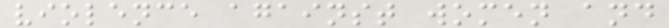violence against women and
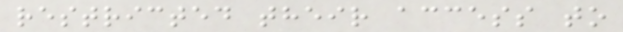restricted their access to
